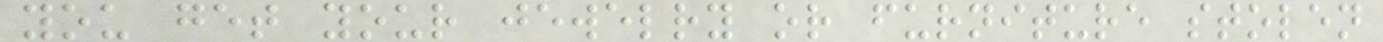you get your jewelry or furniture stolen
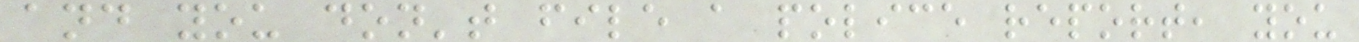and you don't file a police report, you
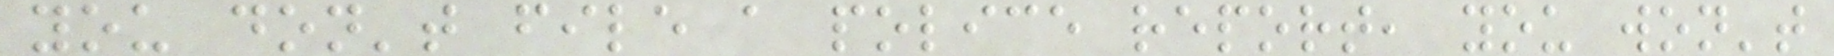you don't file a police report, you won't
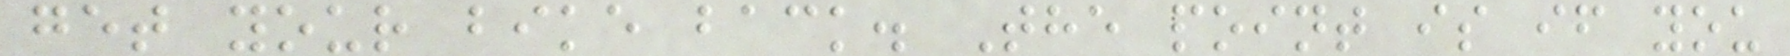get your bike back. The point is if you
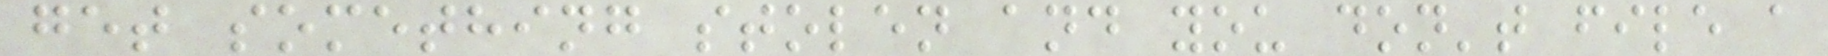get something stolen and you don't file a
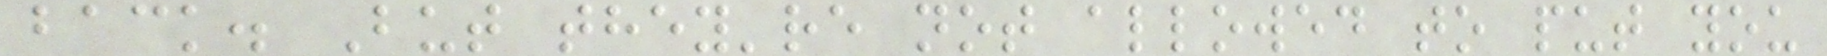back. But they're not allowed to put you
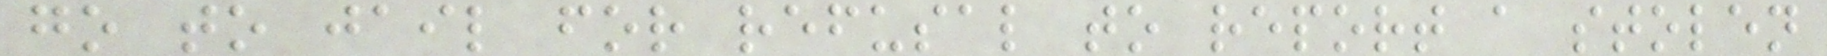go to jail for refusal to report a stolen
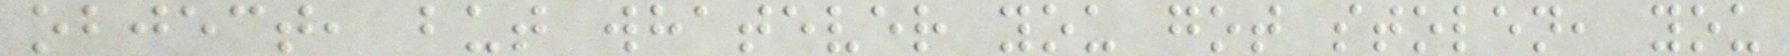object, but whatever you got stolen, you
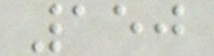150
